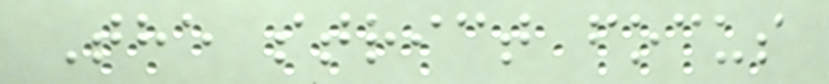The strict focus
